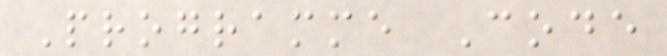Programme Code
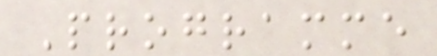Programme
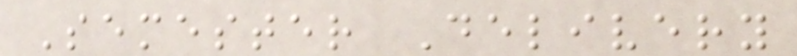Semester Delivery
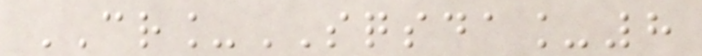CR_SQSDA_8
